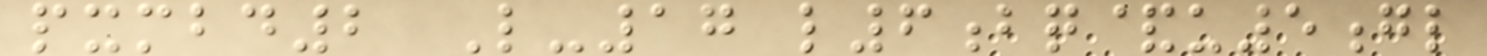pxmbd2 L-17 l6bq&u5gl
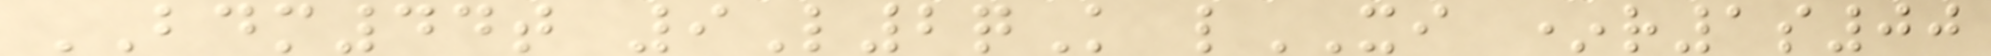BDM44t 9L2qK lXI *r1s00
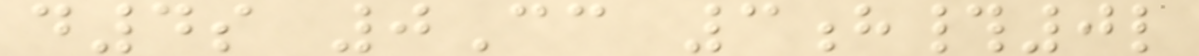d4s 0Cc 3h#0l
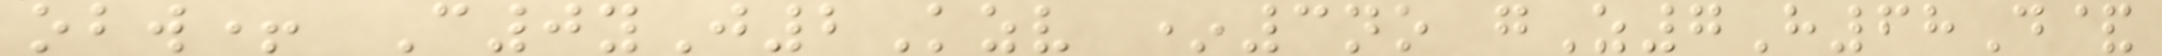obw+ C0yJ2Kzv *3no gZ7H68D&
